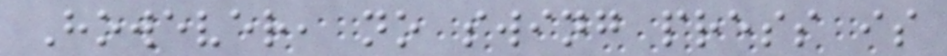However, no swing press is
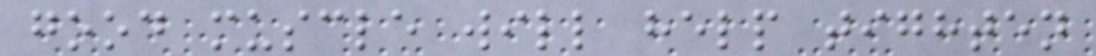good muscle will help tighten
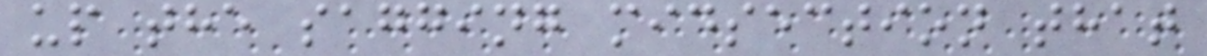up the sagging midsection that
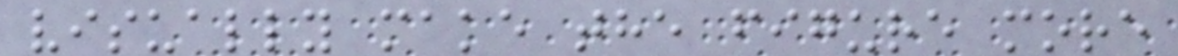visually make the figure more
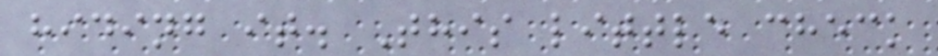hiding it. This little check
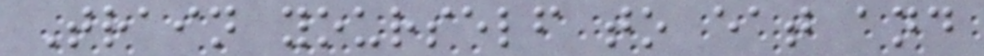Train yourself to eat and
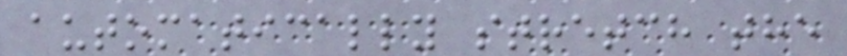automatically stretch the
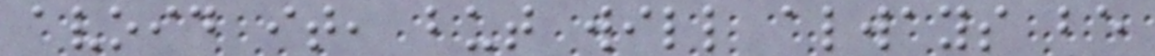avoid it, but will always be
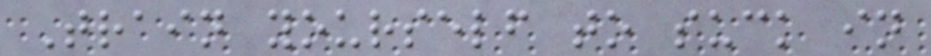Train yourself to suck in
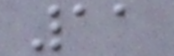11
